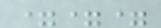===
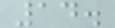14.
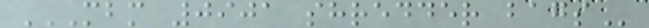MBM 0901 SHREDDER BAGS
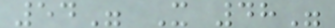54" X 48"
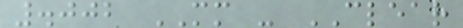.002 MM - CLEAR
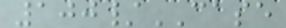100/CASE
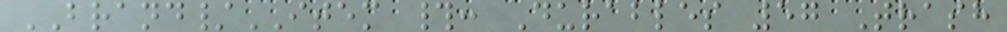BRAND/ITEM #: Durables 57 Trash
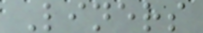Liners
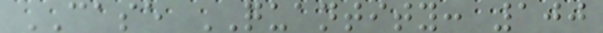CASE QUANTITY: 100
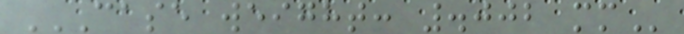CASE WEIGHT: .002 MM
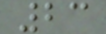23
